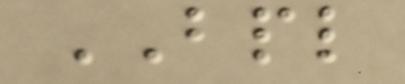BPL
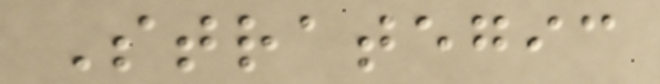Strategic
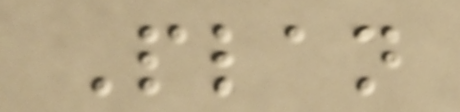Plan
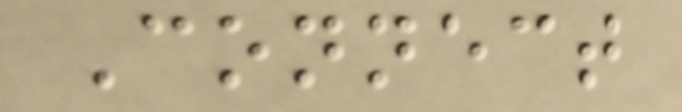Connect
